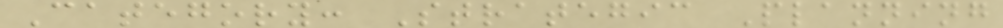Category: Strategic Planning
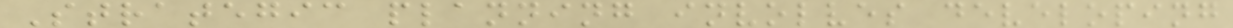Strategic planning involves developing
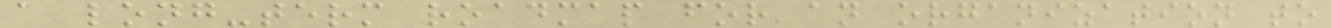a long-term roadmap for an organization to
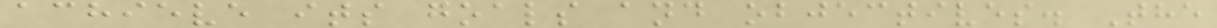achieve its goals and objectives. The
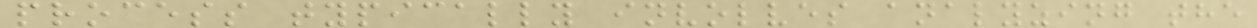process typically involves analyzing the
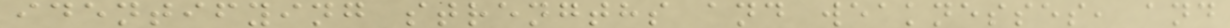identifying strengths and weaknesses, and
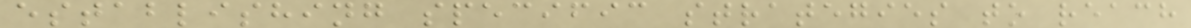establishing specific strategies to reach
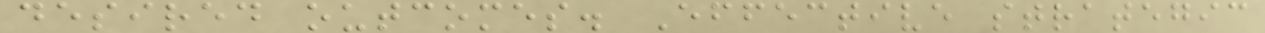desired outcomes. Effective strategic
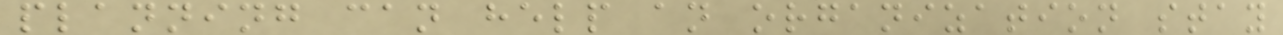planning can help an organization stay
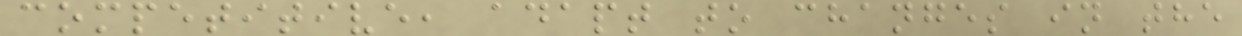competitive, adapt to changes in the
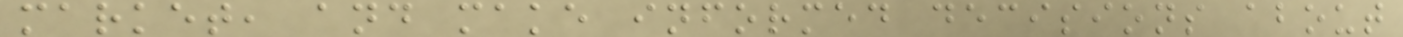market, and make informed decisions about
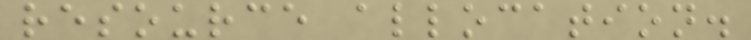resource allocation.
